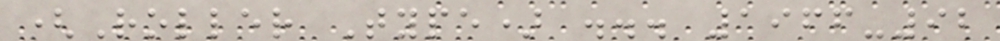(Roller Type) ... 1966-92
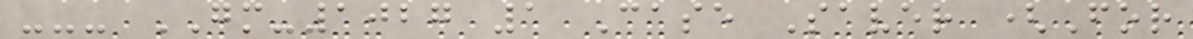--- GM-1027 1 Case Saver (For
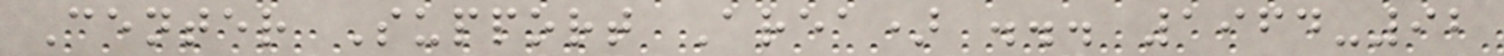Center Support Area) ... 1964-92
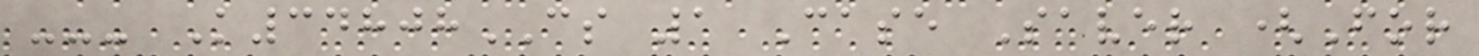--- K34808CS 1 Case Saver (For
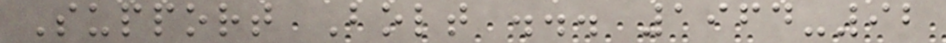Support Bolt ... 1964-92
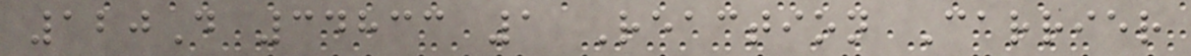120D 34833 1 Reaction Carrier
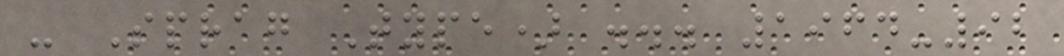- Sprag Type) ... 1964-92
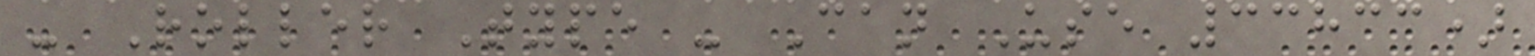- Roller Type - Can Use 33833)
